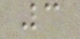3
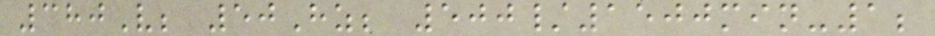380V; 50Hz; 500/1500min-1;
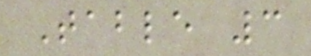Table 3
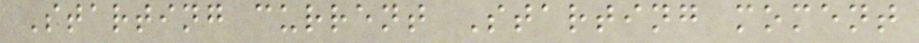Starting current Starting moment
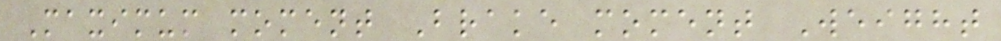Maximum moment Brake moment Weight
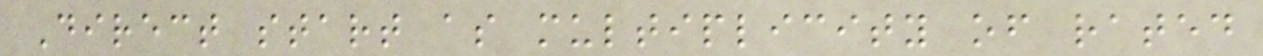Direct start as multiplicity of rated
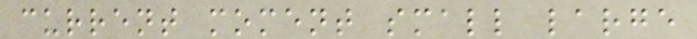current moment small large
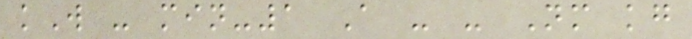kW - min-1 A - - Nm kg
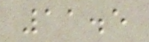11.5
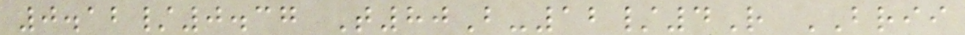0.12/0.37 T80B-12/4R BRII
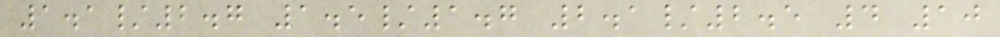1.1/2.7 1.5/1.7 2.1/2.5 4 10
